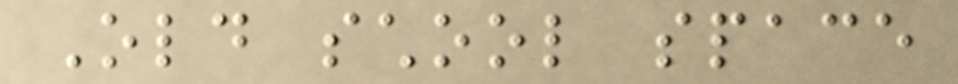Old school space
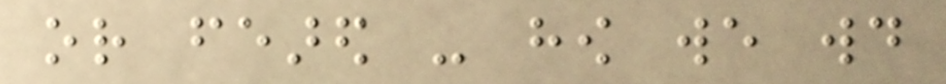or feared - how we would
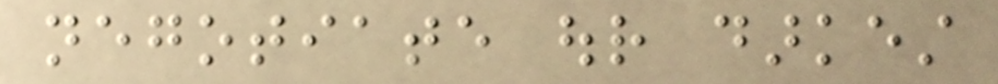negotiate our darkest
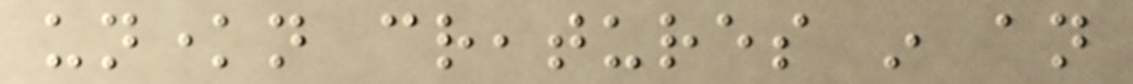unknown creatures in an
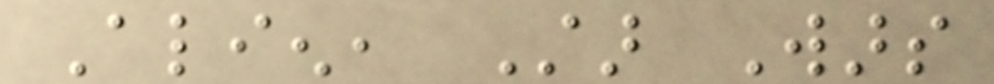Alien, Star Wars
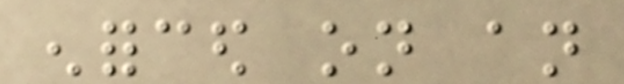enforced on an
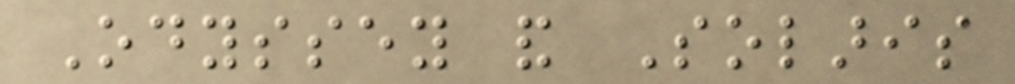Odyssey and Solaris
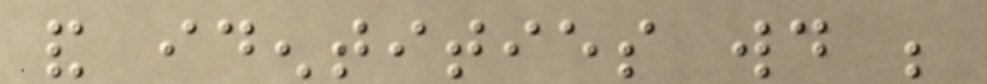and identities would be
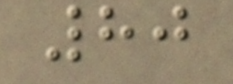80
